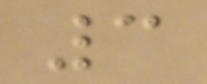3
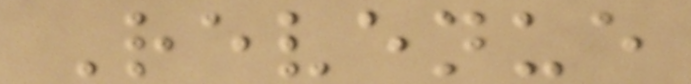Revenue
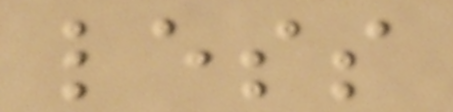less
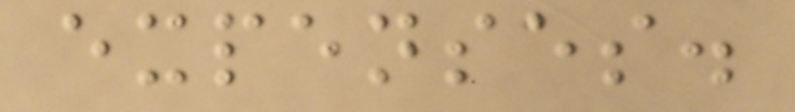expenses.
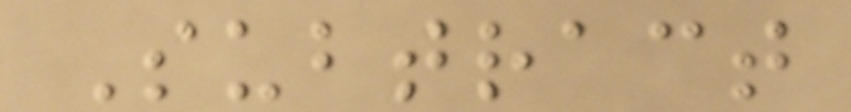Subtract
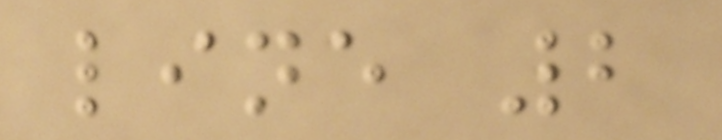line 2
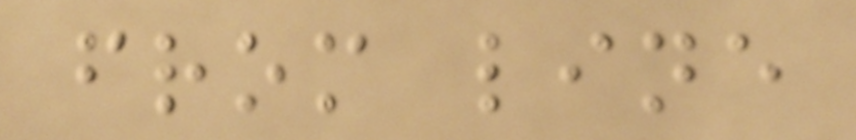from line
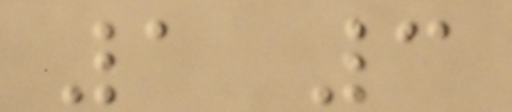1 3
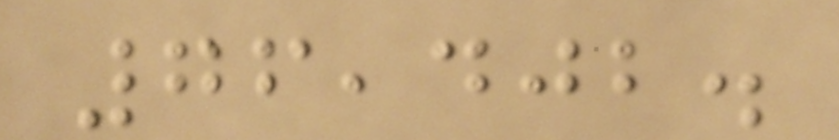76,402.
